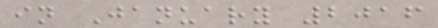in January 2016
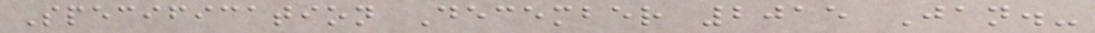Specification December 2015 Jan.-
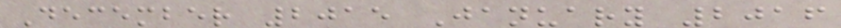December 2015 January 2016
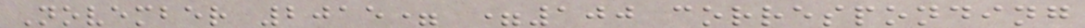November 2015= =100 corresponding
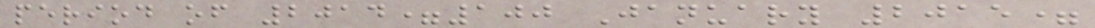period of 2014=100 January 2015=
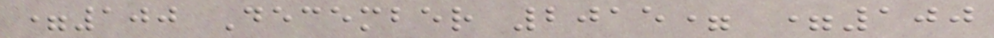=100 December 2015= =100
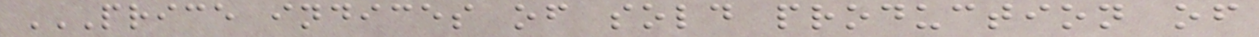PRICE INDICES OF SOLD PRODUCTION OF
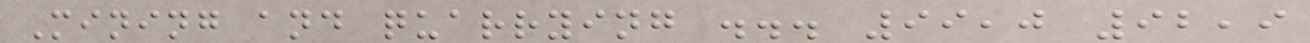Mining and quarrying ... 99,0 92,9
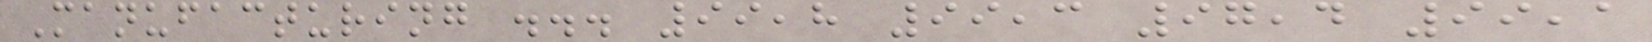Manufacturing ... 99,8 99,3 97,4 99,1
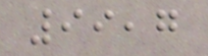99,7
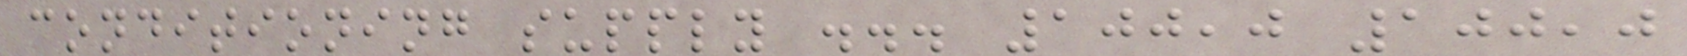conditioning supply ... 100,0 100,0
